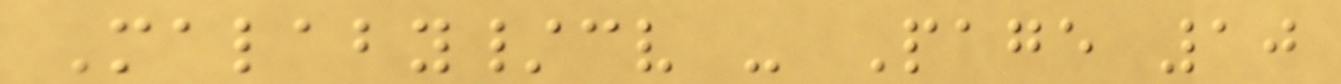Malaby/cv - Page 10
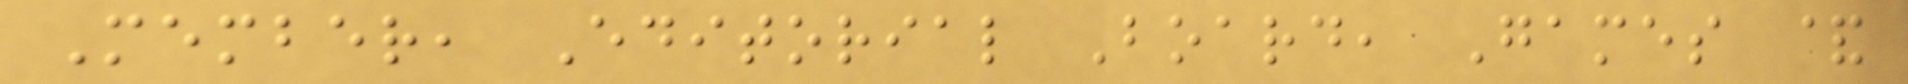Member, Editorial Board, Games &
